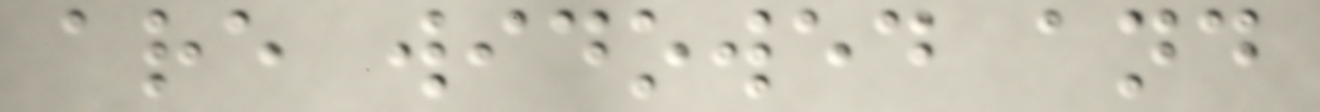are widowed and
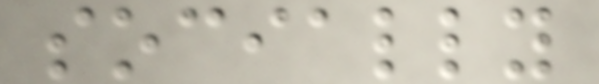socially
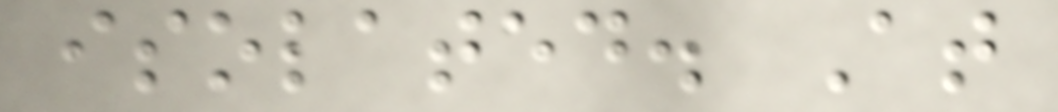isolated. At
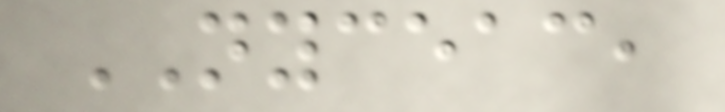NYCEAC,
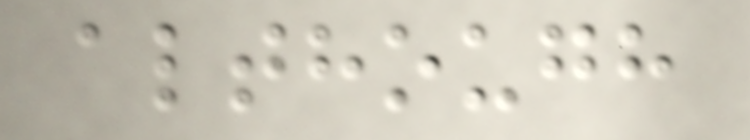although
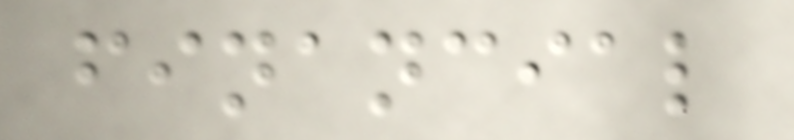financial
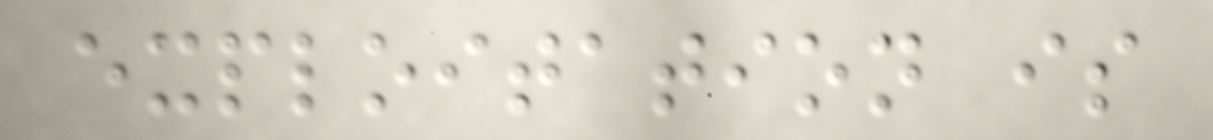exploitation is
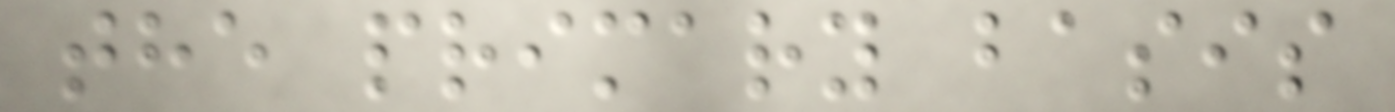the primary basis
